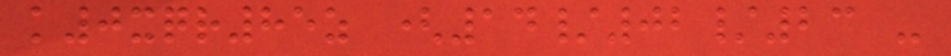k0xqr85z (14/02/23 -
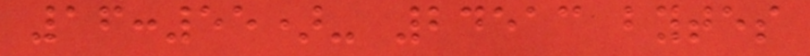16:55)- 24513 bytes
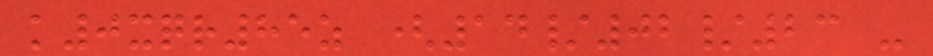k0xqr85z (14/02/23 -
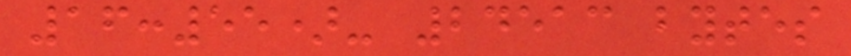16:55)- 24513 bytes
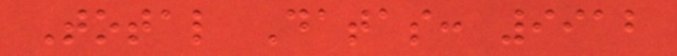Total Datas: 9912
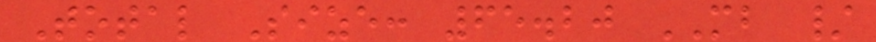Total Size: 65.20 MB /
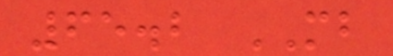65.2 MB
